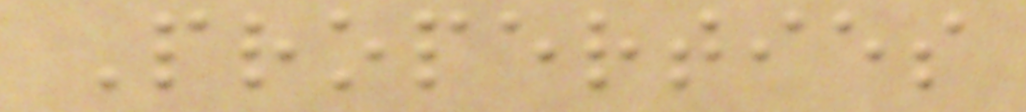Properties
